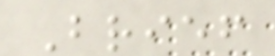Brief
